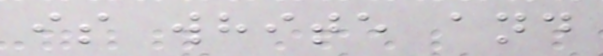is white and
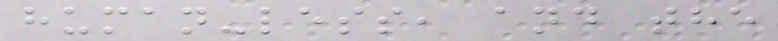human-less, and the
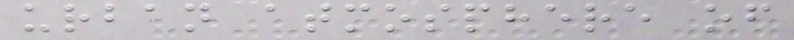urban atmosphere of
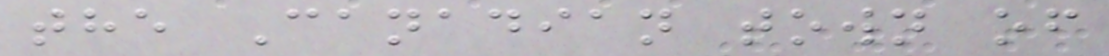the Canadian town of
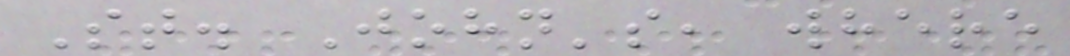St. John's, where
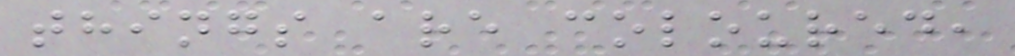things are coloured,
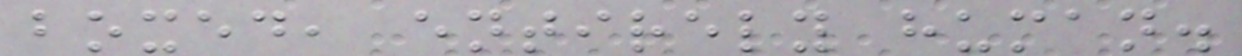boxed, entirely human.
